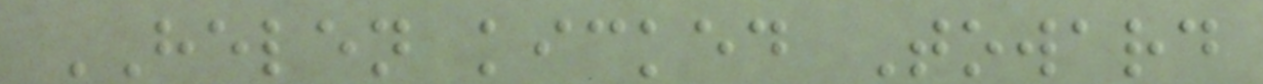HELEN kicked Toward
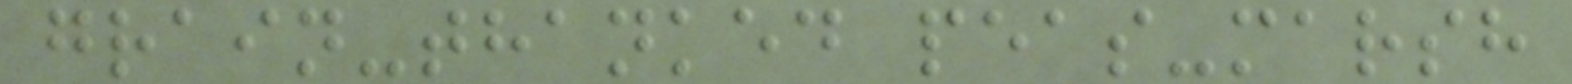grain-thanked peas-marsh
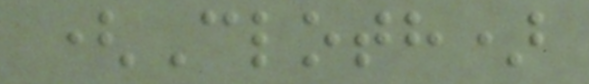(Cloth)
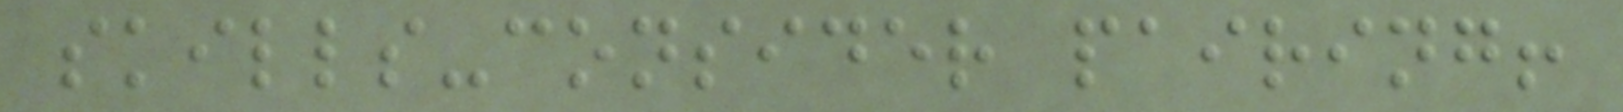skills-consider pairing!
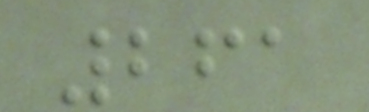261
